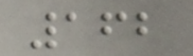162
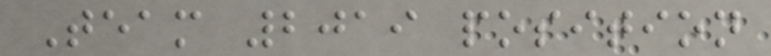Team 2019 position
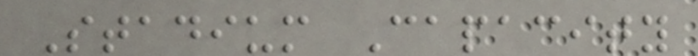Stadium Capacity
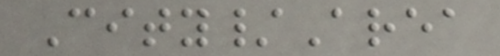City/Area
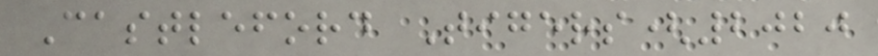Castleford Tigers(2020
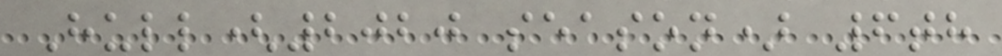Hull(2020 season) 6th
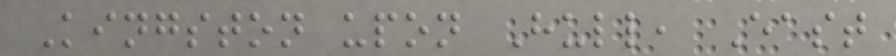Kingston upon Hull, East
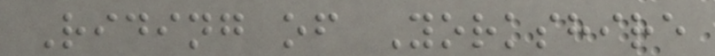Riding of Yorkshire
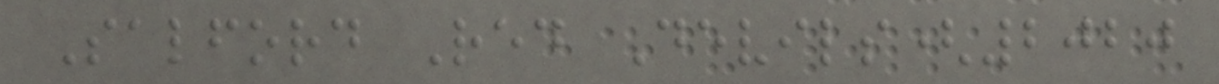Salford Red Devils(2020
